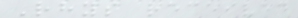Rhys received
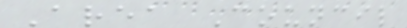Area Council
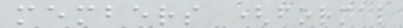members (formal
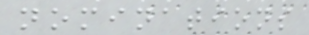nominations
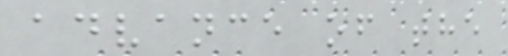advance of the
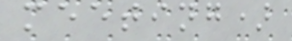meeting)
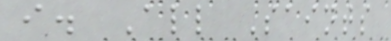i. All Saints
